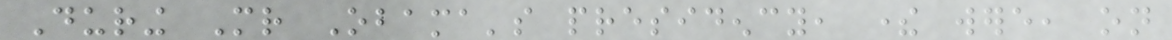During Mr Obama's presidency, there were, on
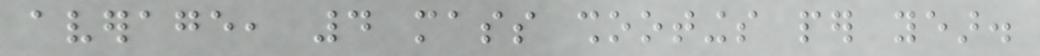average, 4 mass shootings per year.
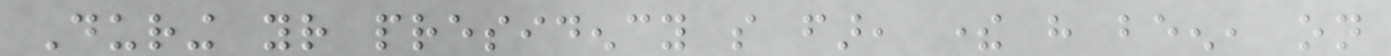During your presidency so far, there have been, on
